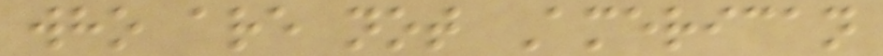who are not American
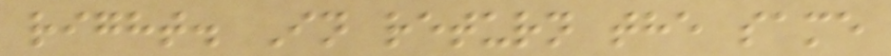right. In return the same
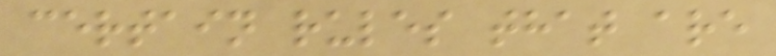certain rules that are
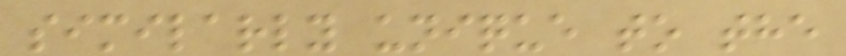similarly unique to the
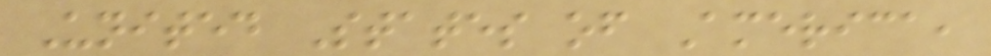United States of America,
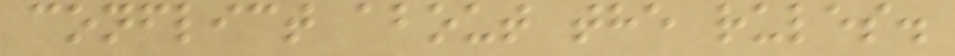conflict about the rules.
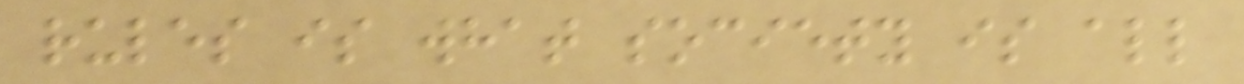rules is what society is all
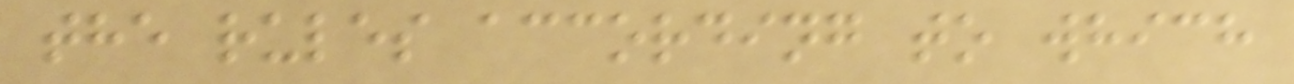the rules according to which
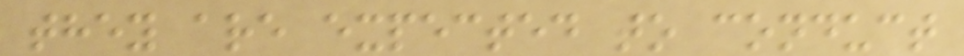they are expected to conduct
